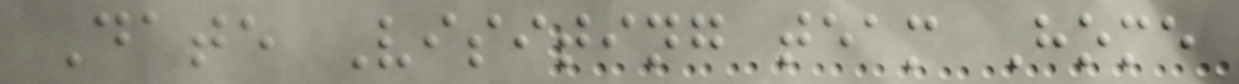Date Visiting team Home
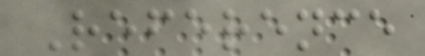Reference
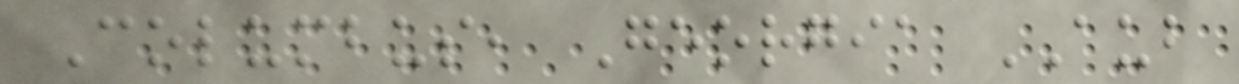Columbus, Georgia AUB
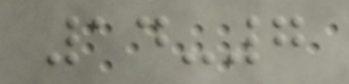14-7
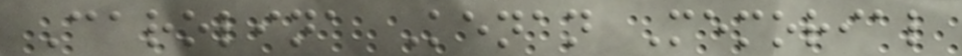Carolina Kenan Memorial
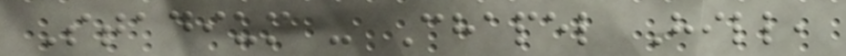Stadium - Chapel Hill,
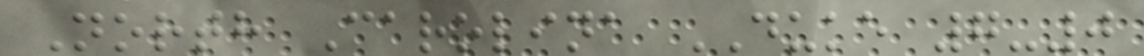North Carolina DUKE 7-0
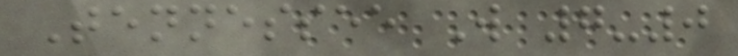Tennessee W 7-0
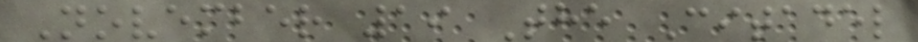November 19 The Citadel
